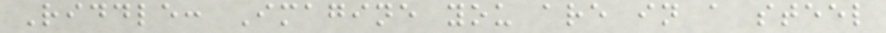Riddle: Imagine you are in a steel
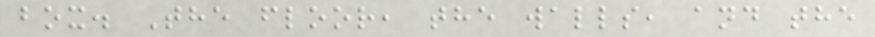box. The floor, the walls, and the
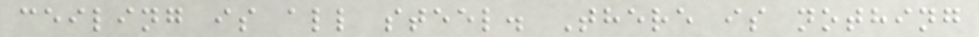ceiling is all steel. There is nothing
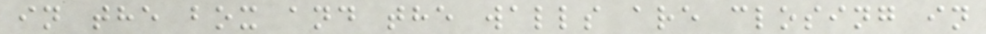in the box and the walls are closing in
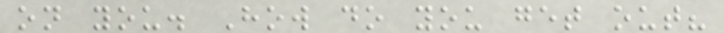on you. How do you get out?
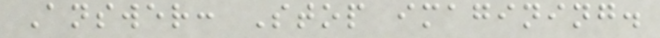Answer: Stop imagining.
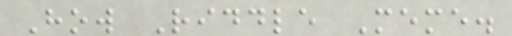How Riddle Meme.
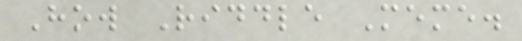How Riddle Meme.
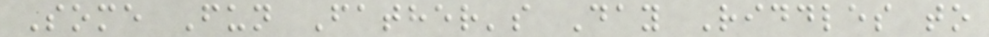Some Fun Father's Day Riddles to
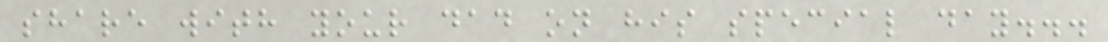share with your dad on his special day...
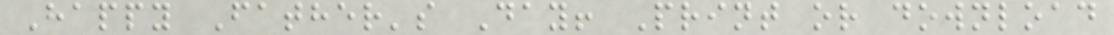Happy Father's Day! Print or download
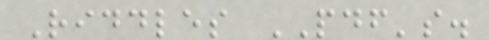Riddles PDF's.
